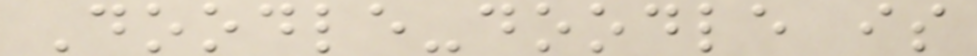Doodle-doodle is
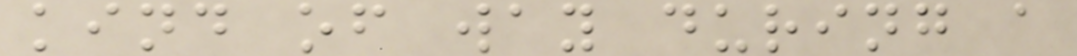kind of way during a
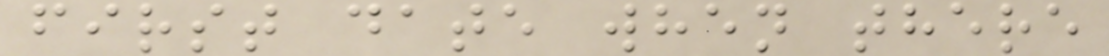first date when there
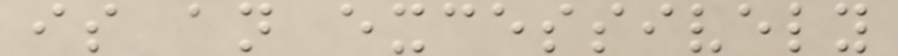is an excessively
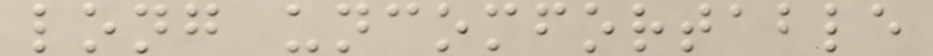long uncomfortable
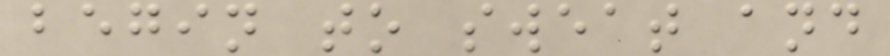begin to sweat and
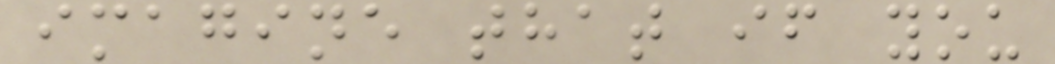imagine that if you
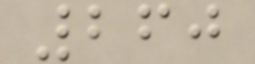260
